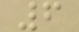6
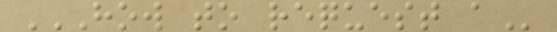HOW TO REQUEST A
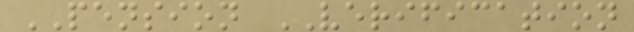PENSION VERIFICATION
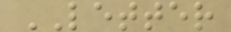LETTER
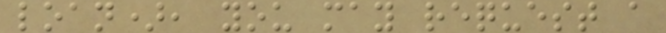loan), you may request a
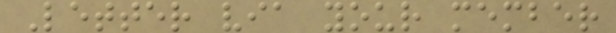Letter via your member
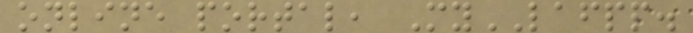online portal, MyLAFPP.
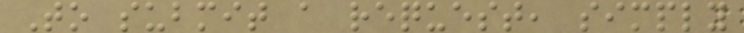To submit a request, simply
